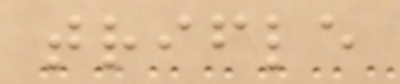trifle
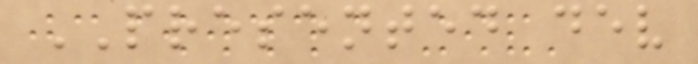PRESENTED dev
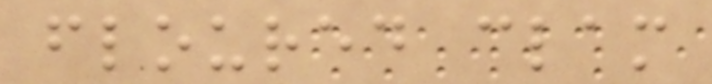floured clam
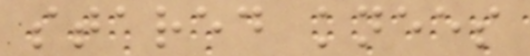stared knees
